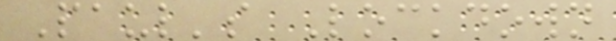Paul's Lockdown
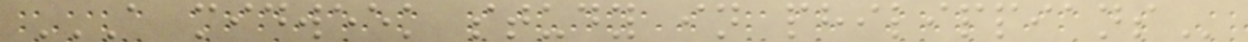A MIDWEEK STUDY IN PHILIPPIANS
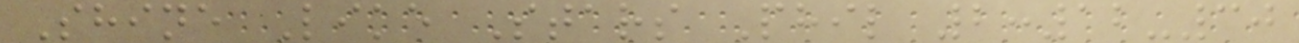Shine Like Stars Phil 2:12-30
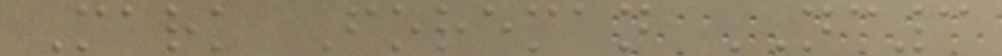Mark Foreman NC3
